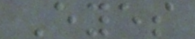Eyes
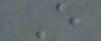E
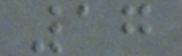17
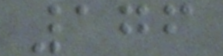176
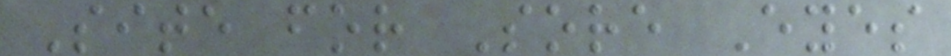Site for Sore Eyes
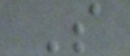S
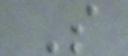S
